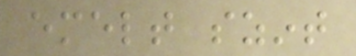emelt szint
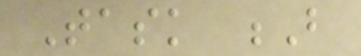Task B
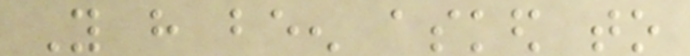You have been asked to
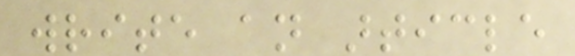write an article
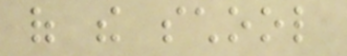of the school
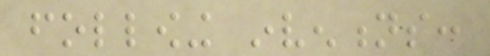following inventions:
